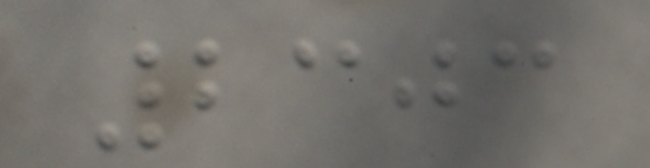2303
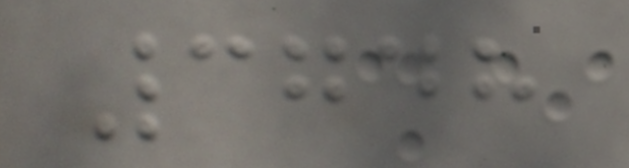3748
